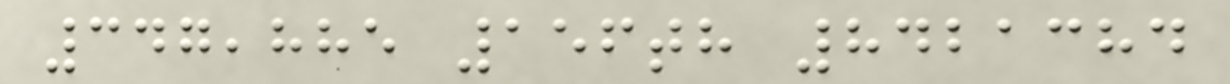347,885 156th 8421384
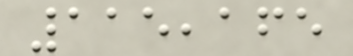115,165
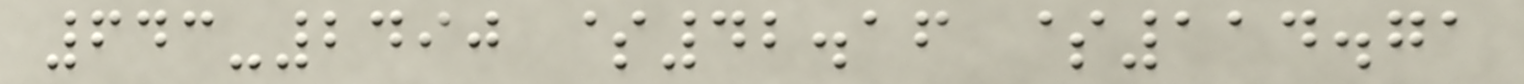643-2490 $42.16 $114.71
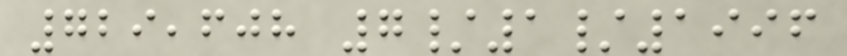729,608 7/1/1996
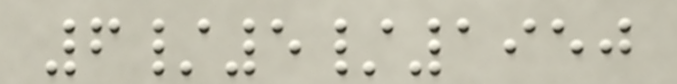6/5/1950
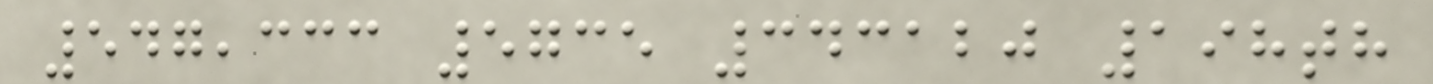547,333 5735 343120 198th
